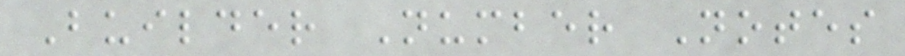Builder Number Notes
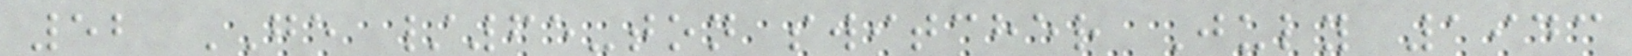52 GE /65-ton switcher July 1943
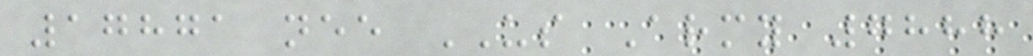17871 nee US Army 7888
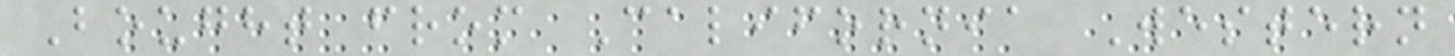Bought from California Western
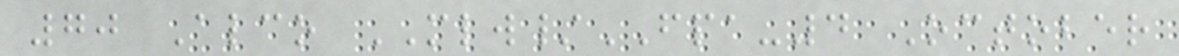70 Alco MLW/FPA-4 October
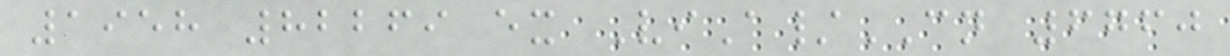1958 82269 ex ViA/CN 6760
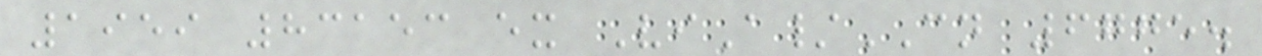1959 83153 ex ViA/CN 6775.
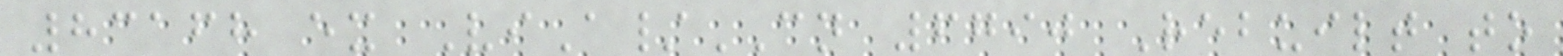83168 ex ViA/CN 6790 Rebuilt to
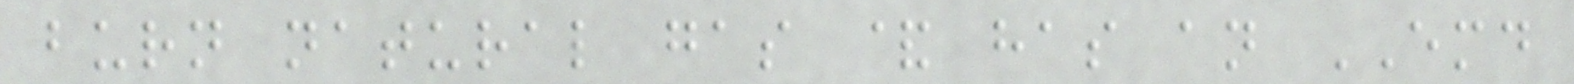burn natural gas & has an EMD
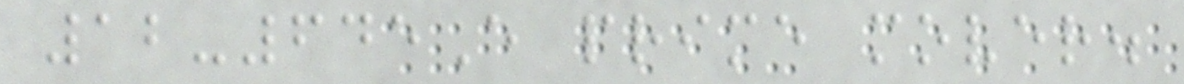12-645E prime mover.
